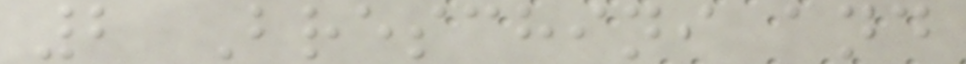2 Breschini and
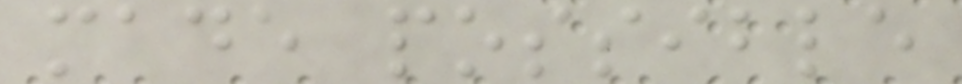made possible
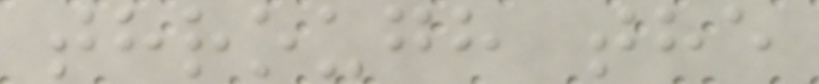through the
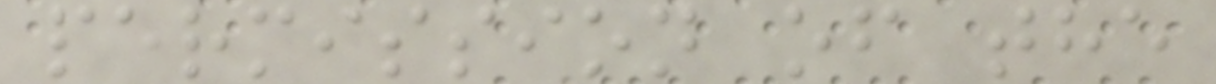permission of the
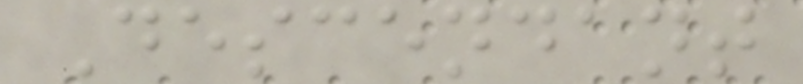Descendant
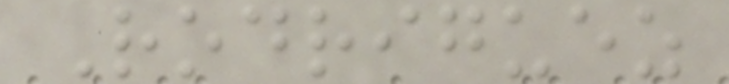Rodriguez
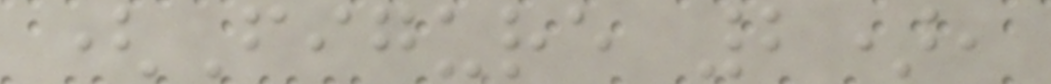(Figure 2),
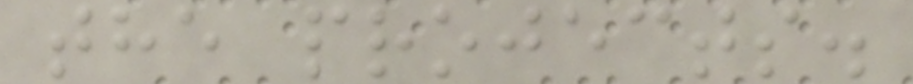the projects.
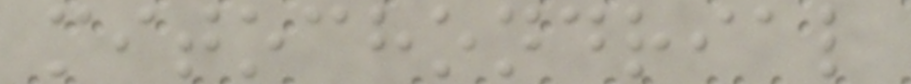mitochondrial
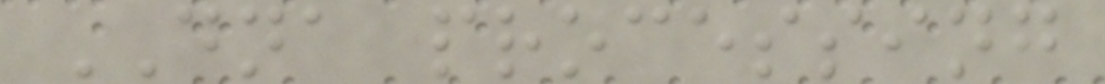DNA processing
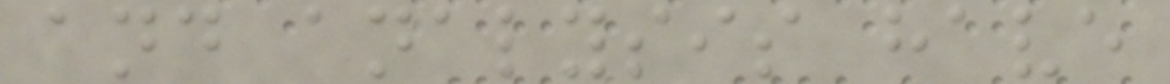and analysis have
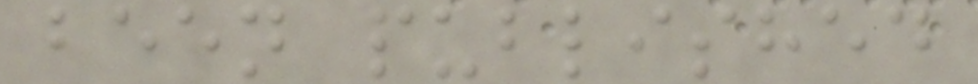been published
